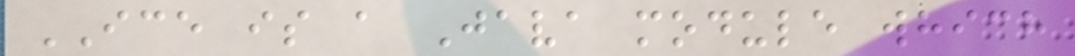ICE is a Java module which
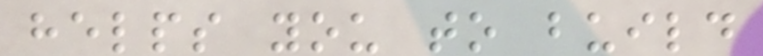helps you to build
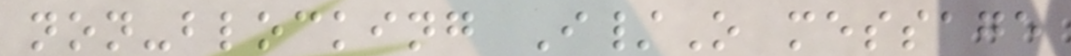non-blocking I/O message
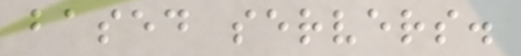based servers.
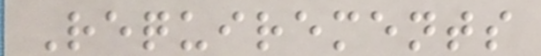Requirements
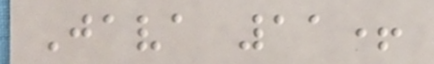Java 11+
